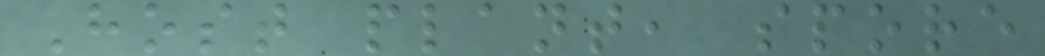Host plant, spore
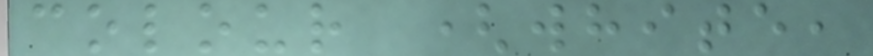colour (white,
